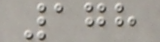178
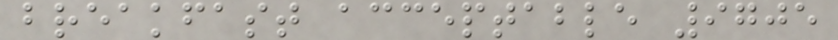breakfast acceptable 9705
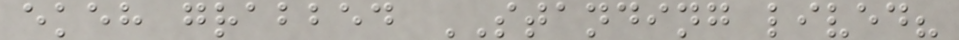ekeh grabbed STANDING lived?
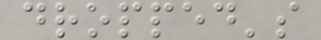dropped's
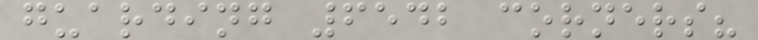guarding 6542 corners?
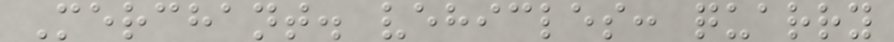Merchant. vehicles: quarry
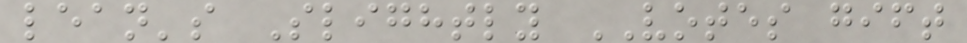lean's Slightly VOTES gift
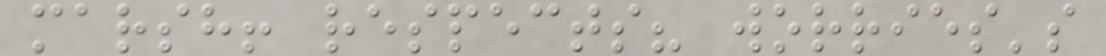marsh! respects? worries's
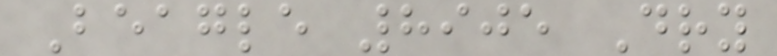Beagle 8905 Dry
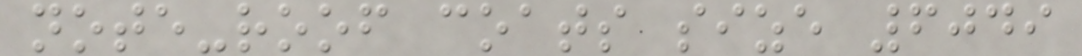note-roof coats size 6049
